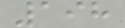198
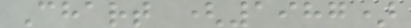Chart (1987)
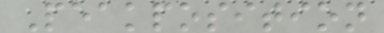Peakposition
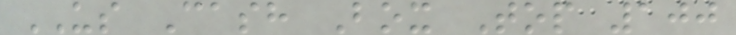US Cash Box Top 100
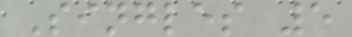Singles 5
